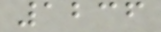1236
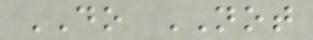DO NOT
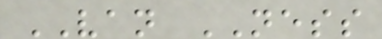VAN NESS
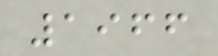1966
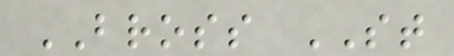BROSS ST
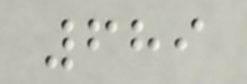689
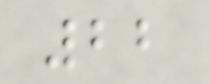22
